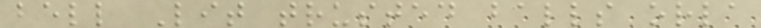bell Lit trusted balls orla
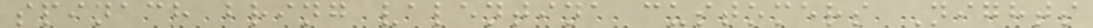spinach bring valentina customers Nights
